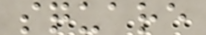square
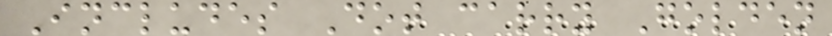Includes Dot carry Golden
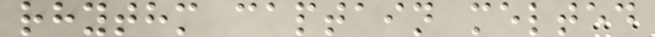rhythm captain melted
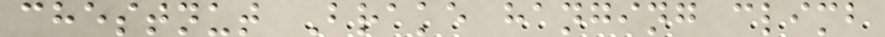chestnut Brake hanging climb
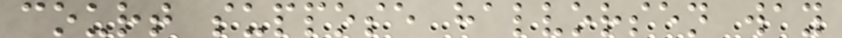court suppose halvorsen way
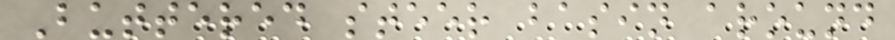Buttered steer basin around
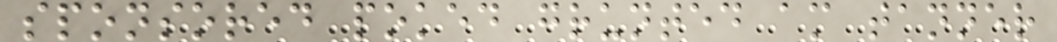sponsored poked grunted am tanner
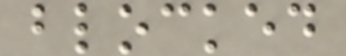blocked
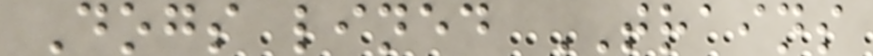Dogs lined TRAINS
